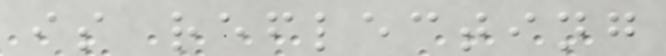is reflecting
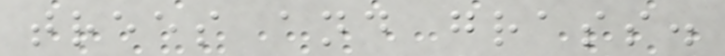trees and grass.
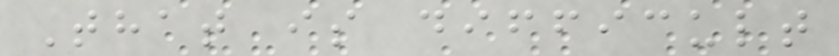That is difficult
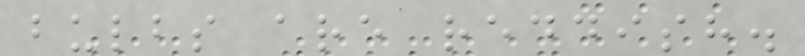bulbs are reddish.
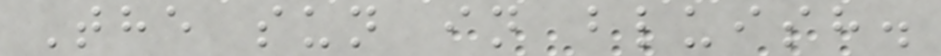The sun in bluish.
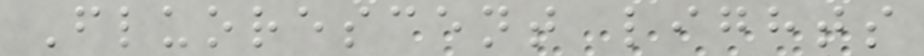Fluorescent lights
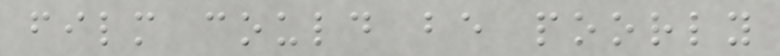film could be poorly
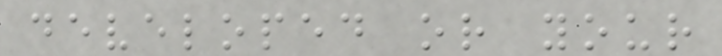developed or your
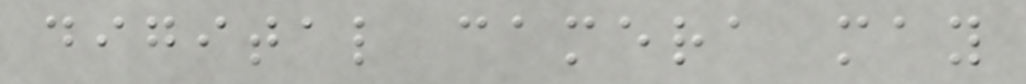digital camera may
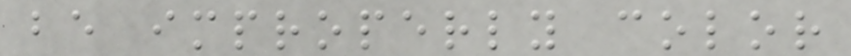be improperly color
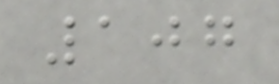107
